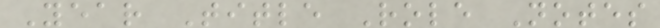Year Title Role Notes
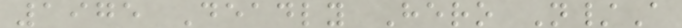1975 Deadly Hero N/A
